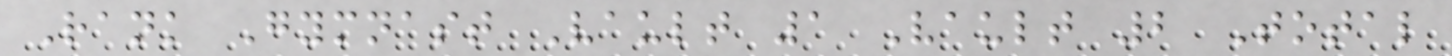Rank Gymnast Vault 1 Vault 2 Total
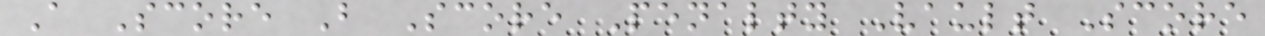A Score B Score Penalty Vault Score
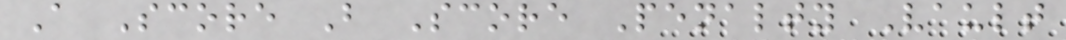A Score B Score Penalty Vault
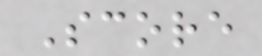Score
